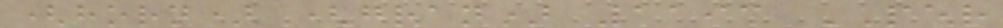(horn) (gran) 1193 PER
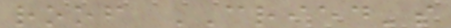roof CRIED's
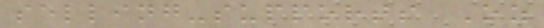selling-supports Oz
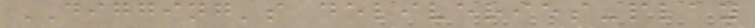DIGGING's deliveries-play
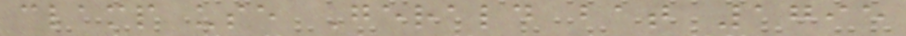clamp use Gerald bat 1795
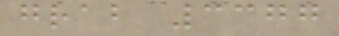grab 3377
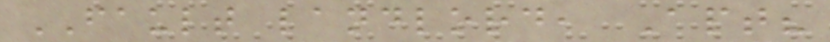FAULT landlord, Apt?
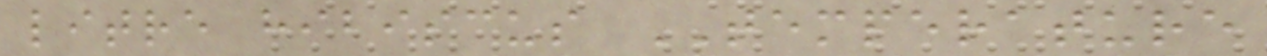litre hibiscus TEMPERATURE
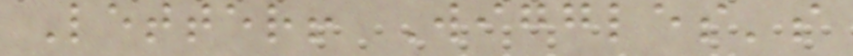Letter! Wiggles's
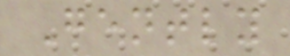Gently
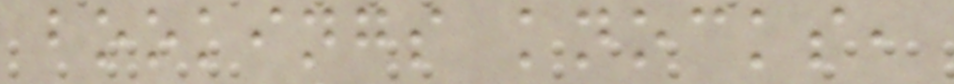bookings knocks,
